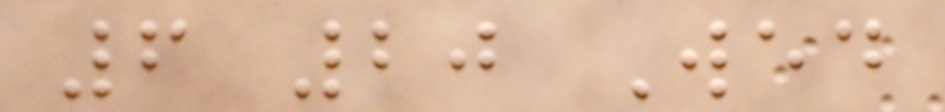6 20 Wed
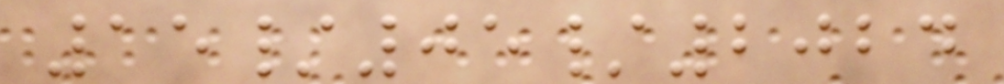15/05/2024
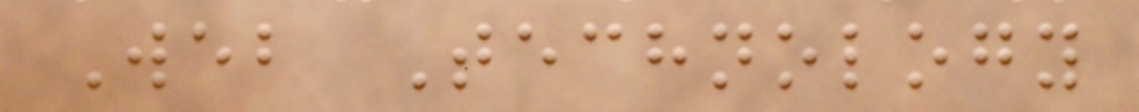Web Technology
